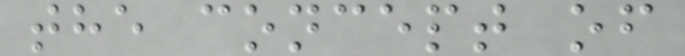the concept of
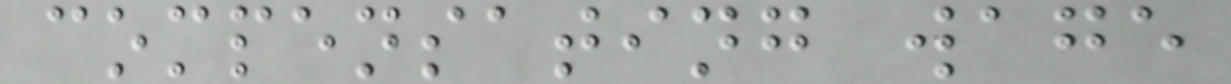compensating wage
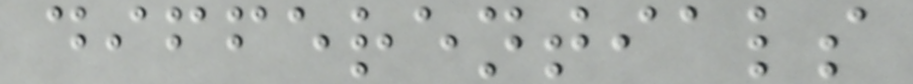differentials
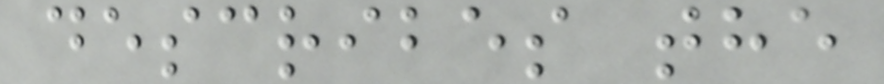describes the
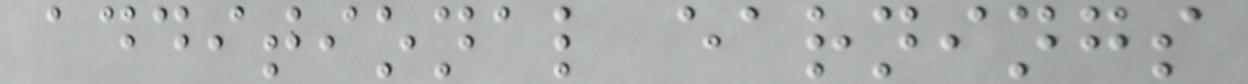additional earnings
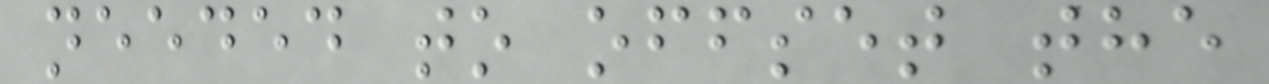needed to offset the
